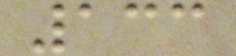133
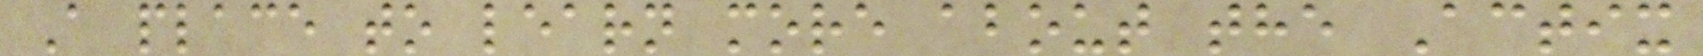A place to learn more about the Actix
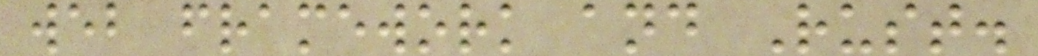web framework and Rust.
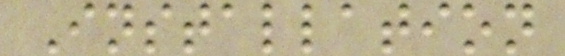Installation
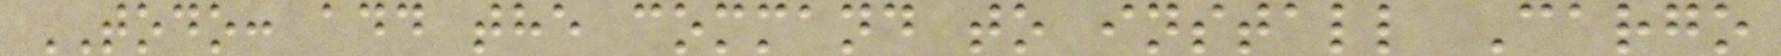TODO: add the command to install Cargo
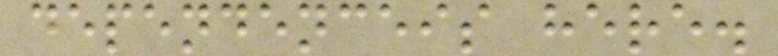dependenceis here.
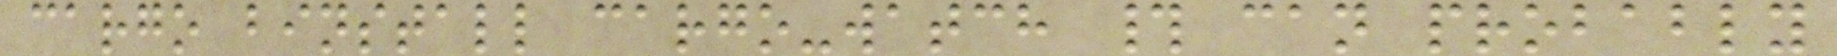cargo binstall cargo-watch # can probably
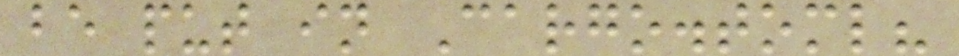be put in Cargo.toml?
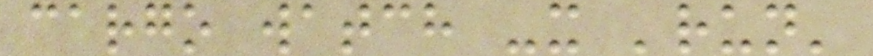cargo watch -x 'run'
